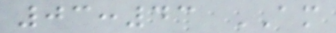03:43 AM
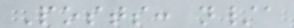Posts: n/a
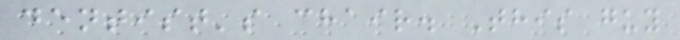dentist's chair. This guy
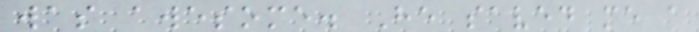was awesome. He saved me a
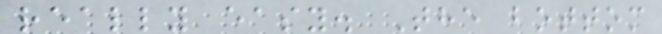really easy. The bottom
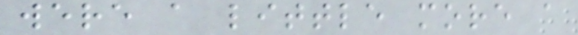were a little more a
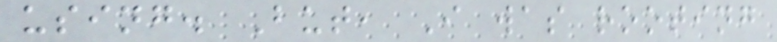using. But, I was rooting
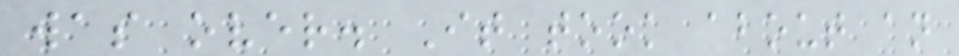was over. It took about an
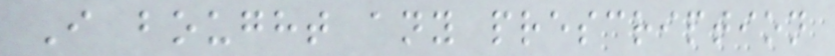I bought any prescription
